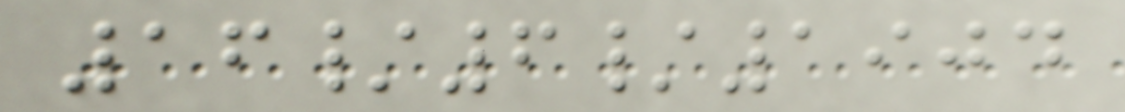16/6/1904
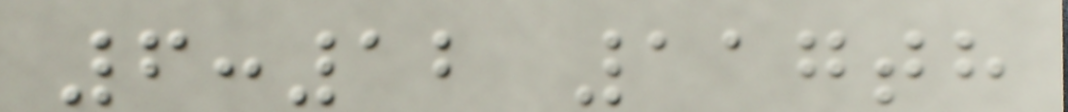6:12 117th
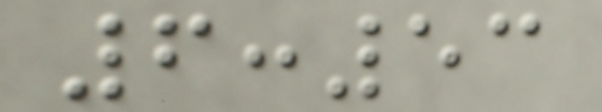6:53
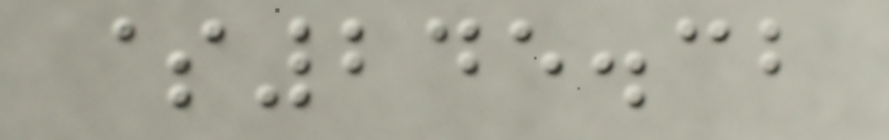$245.32
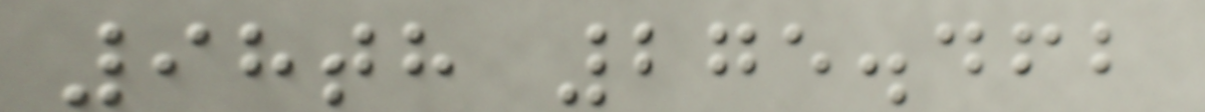98th 275.462
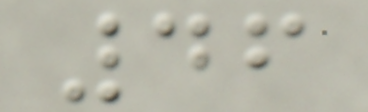46
